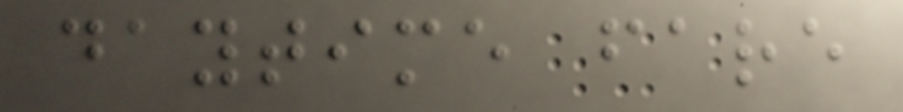daytime fare
